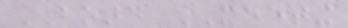BOARD MEETING
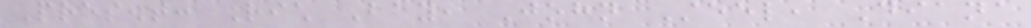Present: Rich Bay, John Steel, Diana
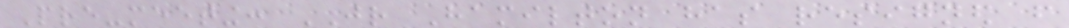Pre-meeting: JR Hamilton has resigned from
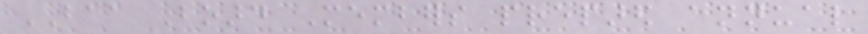BAA Board Members prepared annual
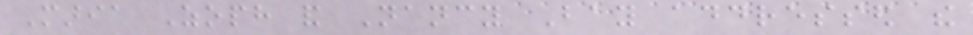Maria Zoph and Nancy Bay addressed the
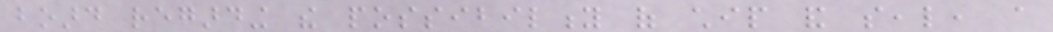board regarding the possibility of chip and seal, a
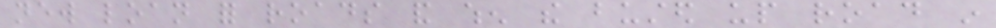new loan for roads and when the busted up road in
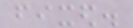fixed.
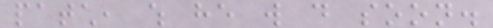patch, which he will do soon.
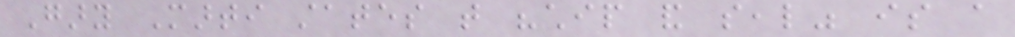Gary Marti states that "chip and seal" is a
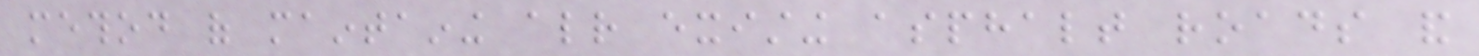method of maintaining already existing asphalt roads and
